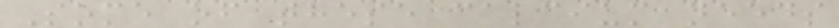Some of these calcium needs
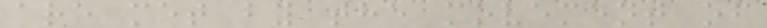are met by the movement of
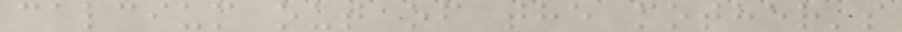calcium out of the mother's
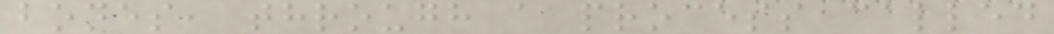bones, through a process called
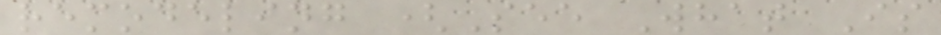remodeling (See What Is
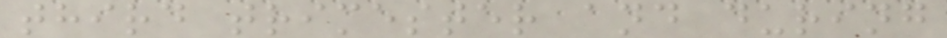third trimester and during
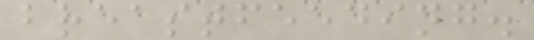breastfeeding.
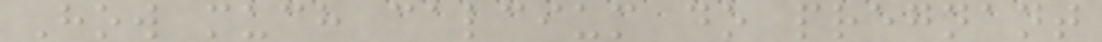How much calcium do pregnant
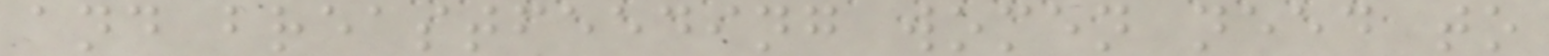and breastfeeding women need to
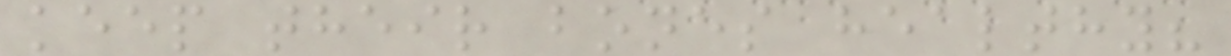keep their bones healthy?
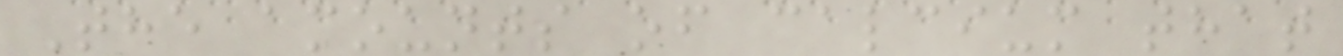The amounts of calcium that
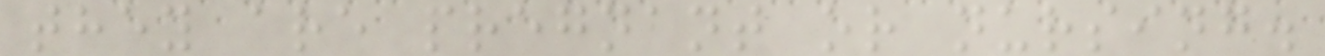they are pregnant or nursing.
